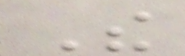The
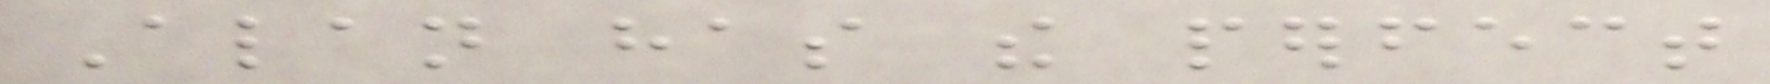Alan has the perfect
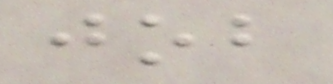job
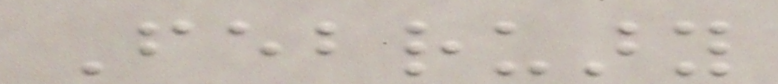February
